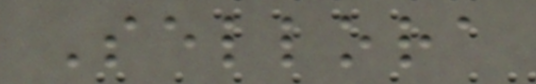Sellora
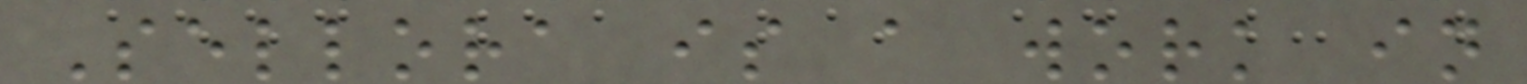Sellora is a work in
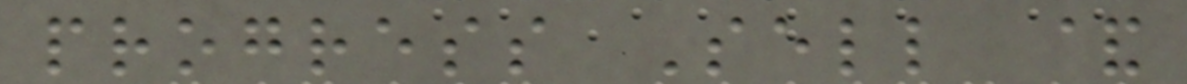progress Sell &
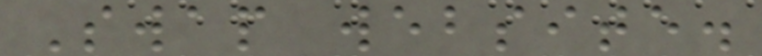Swap website.
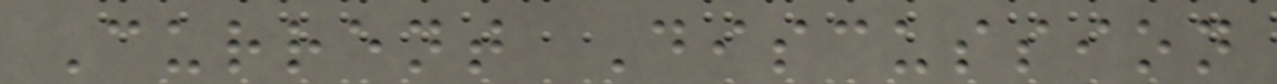Current Discussion
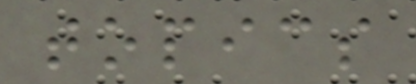topics
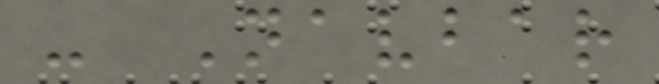- Navbar
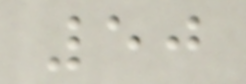50
